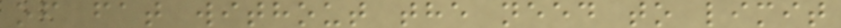of fat without the need to limit
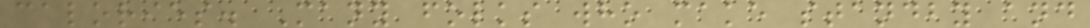calories. Many folks who make standby and
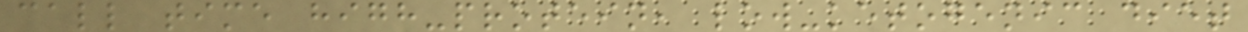call time high-protein, low-ketogenic diet
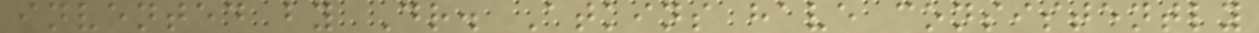invented by Dr. Atkins have consistently
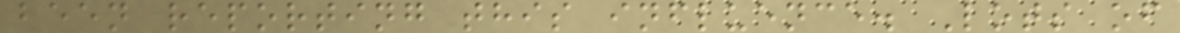been reporting this influence. Lots of
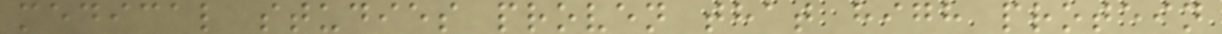medical studies proven that high protein
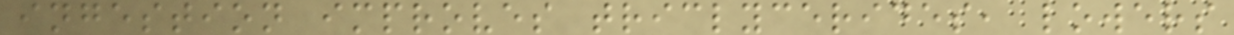ingestion improves triclycerides, lowers
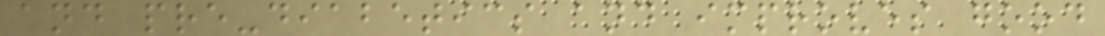and pre-diabetics and improves good
